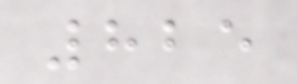825
